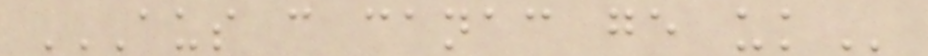AUS CAN CANAC GE UK
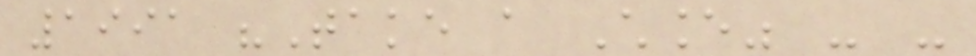1991 "Take a Chance" - -
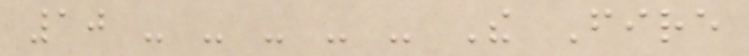10 - - - - - The Fire
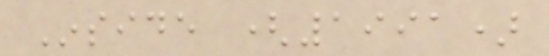Inside (1991)
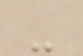-
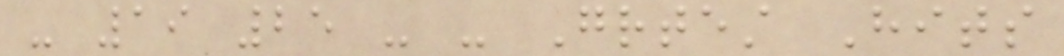- 19 25 - - Greatest Hits
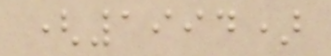(1994)
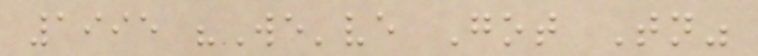1995 "We've Got Tonight"
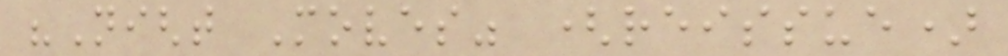"Night Moves" (reissue)
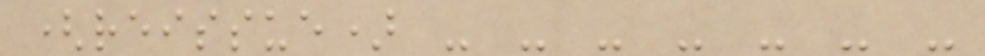(reissue) - - - - - - -
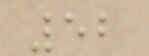52
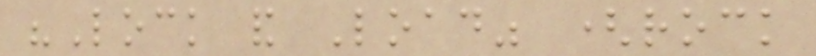"Lock and Load" (rock
